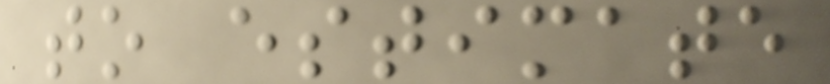to estimate
